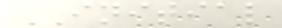INITIAL
